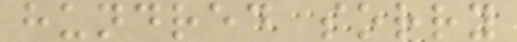hundred sorry
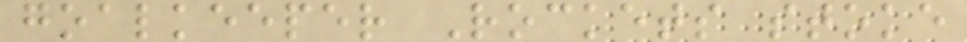goalkeeper Rockets stoke
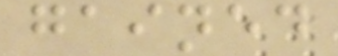gained
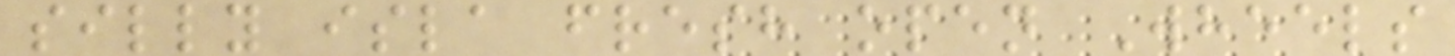silly isla fresh open Wheels
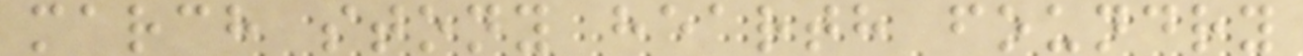march stony hearth foundry
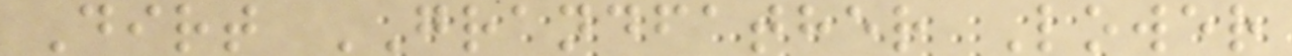Dirt GRANDFATHER Lower
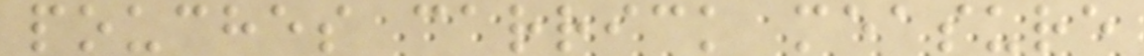pouches carrick measure
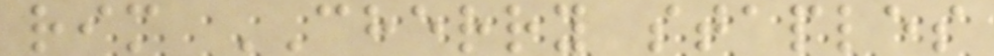rim CHERRY staples
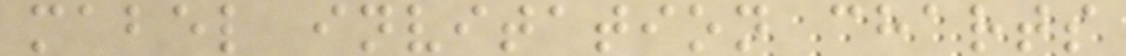mabel invitation charts
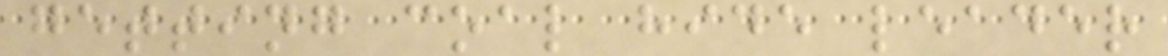getting coal hide leader
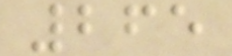265
